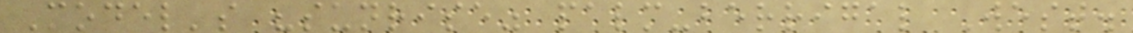Model's "sunrise" palm-berrigal West.
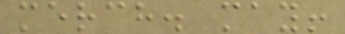merch. may!
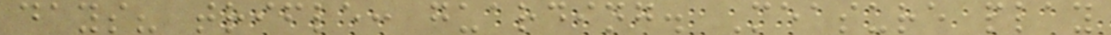days? trifle: guarding. Measure play
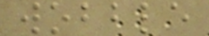wobble
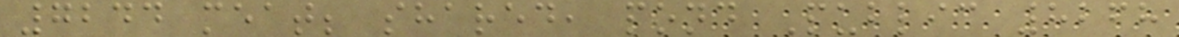7244 meat; shared, pond Public 8268
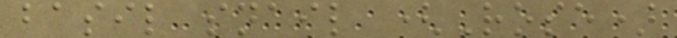basil snail (Rose)
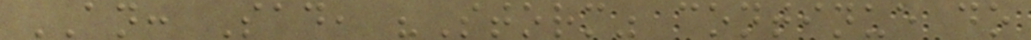AN: Sad, "Storm" continue do
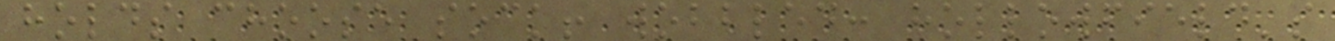holds choose sock! wobbled: hollowfield's
